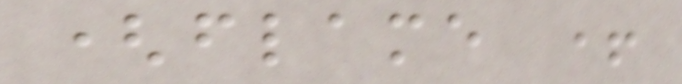(flame +
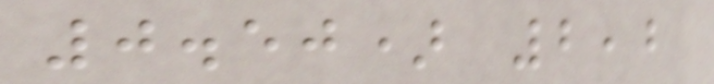0.50) 2,2
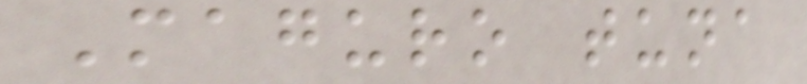Maguro tuna
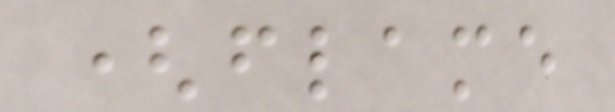(flame
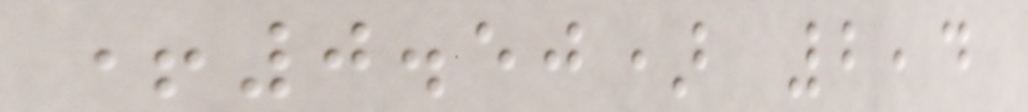+0.50) 2,4
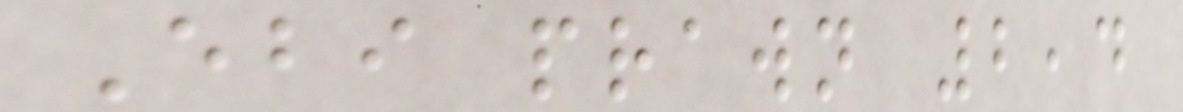Ebi prawn 2,4
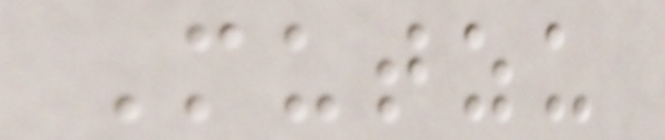Mutzu
